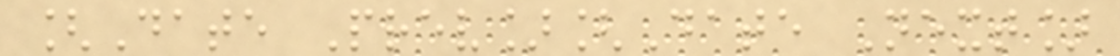[Date Prev][Date Next]
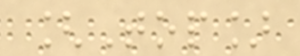[Top]
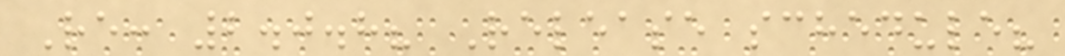Re: 2.0.8? Release schedule?
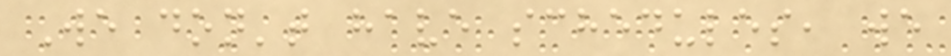We don't have schedules, we
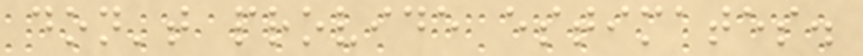don't provide estimates.
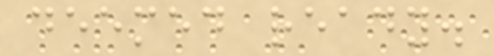deemed ready.
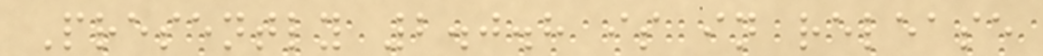Presently 2.0.8 is in release
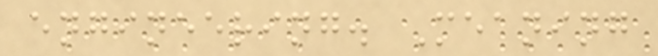engineering. Meaning
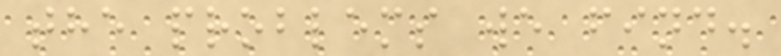the problems we find.
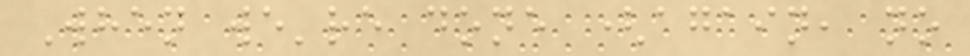When we're done (again, no
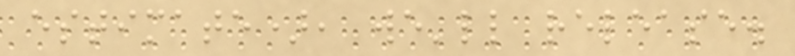estimate), we'll release.
